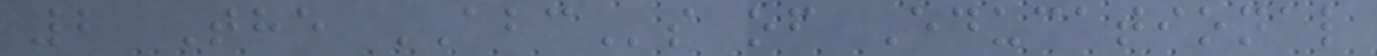2 The ABCs of Educational
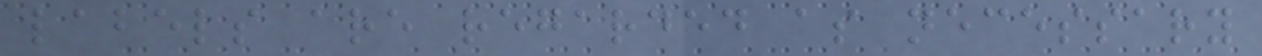labels are regarded as necessary
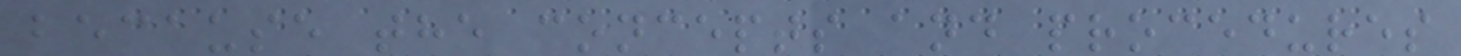because the concepts and procedures
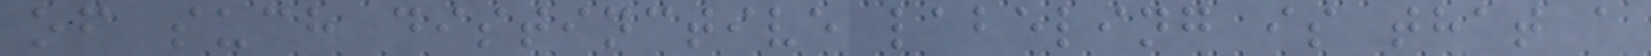of such distinctive labeling is that a
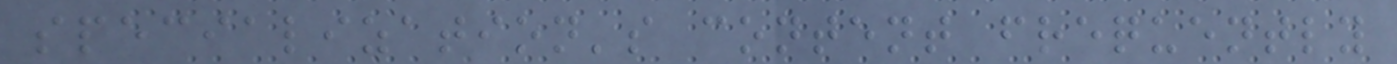specialization's content frequently
